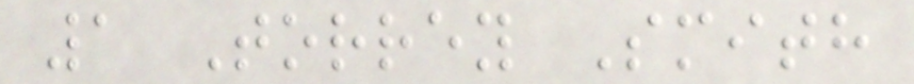1 Torrey Smith
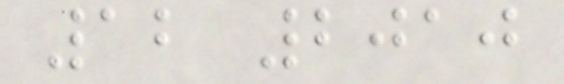12 2010
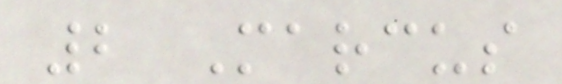2 Marcus
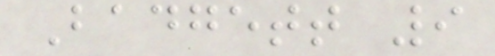Badgett 9
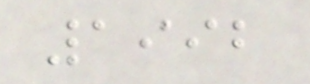1992
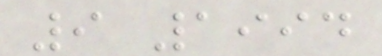9 1994
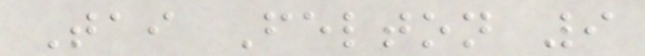Tai Felton 9
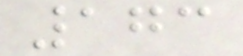173
